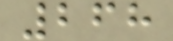268
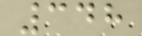348
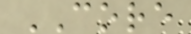CORE
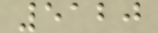5120
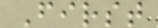First
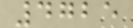4725
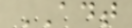ADT
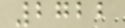2722
